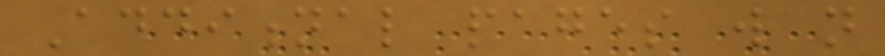Additional pages will not
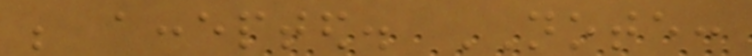be accepted. NOTE:
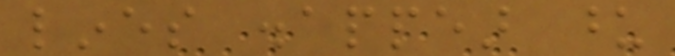lines disappear upon
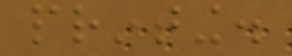printing.
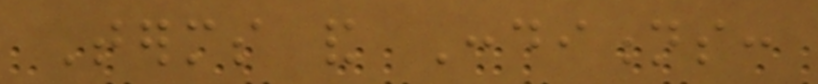Terms and Conditions:
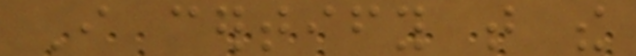I certify that the
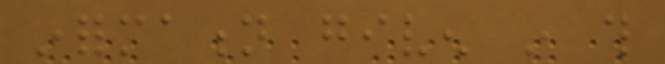information given in this
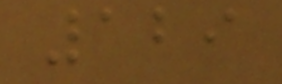129
